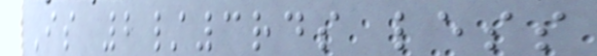Is 2/3rds less
